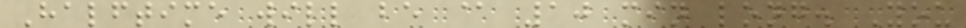Halftime will be @ 10 min long. You
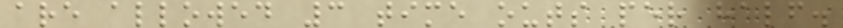are allowed 3 time outs per half.
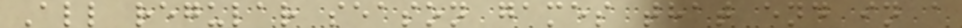All regular season games that end in a
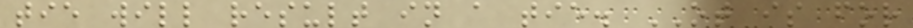tie will result in a tie. OT is for
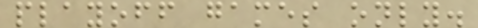playoff games only.
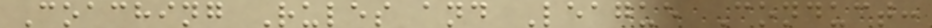Coaching Rules and League Conduct:
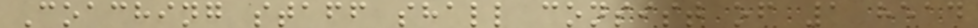Coaching staff shall consist of 1 head
